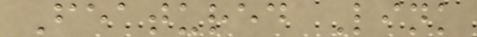Featured Link
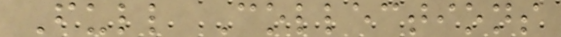Full Collections
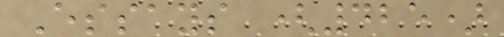Essays (425)
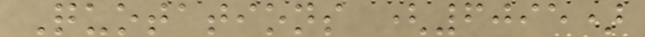Quotations (6095)
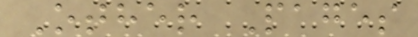Other Pages
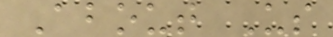About Us
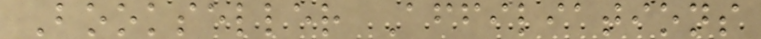Bookseller Affiliations
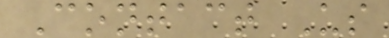Contact Us
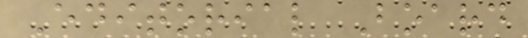Editorial Board
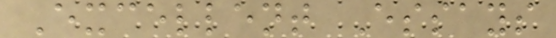Excellent Essays
